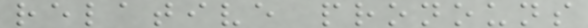relative pronouns
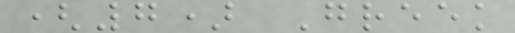(7) Greek
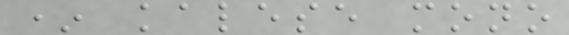* kalese mono
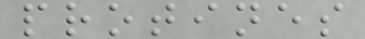protines
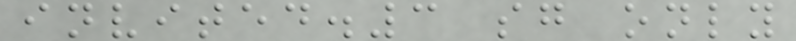invited.3 sg only
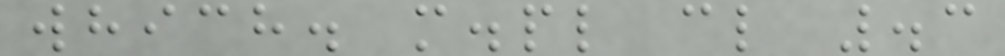which. m.pl cl .3
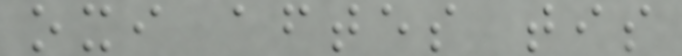oxi aftes tis
